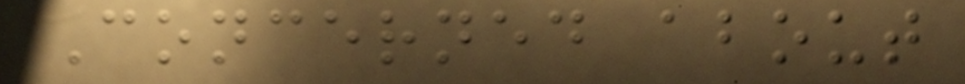Concerned about
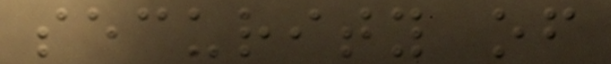security of
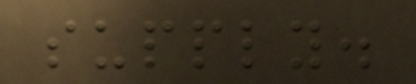supply.
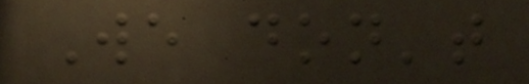We don't
